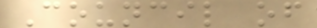Council of
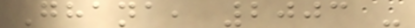Ghana, 2003 -
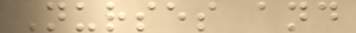Nurses and
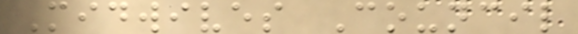Midwives Council
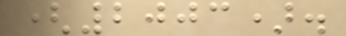(2003).
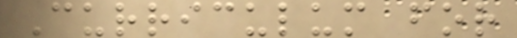Curriculum for
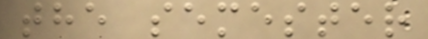the semester
